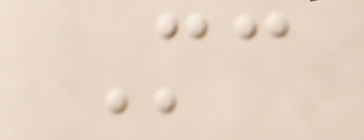Mc
